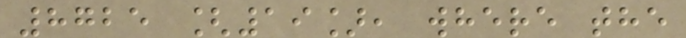8725 [19], where the
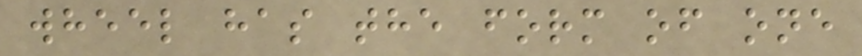wheel has the form of one
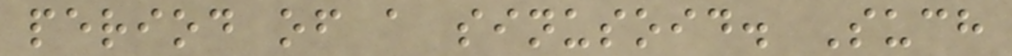period of a sinusoid. Such
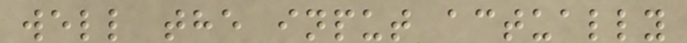well the input actually
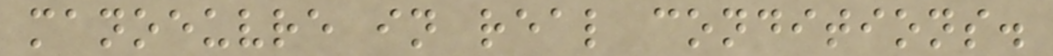manoeuvre in real conditions.
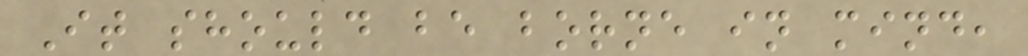It should be borne in mind,
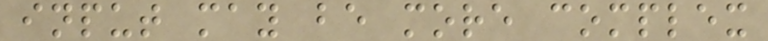input may be more complex
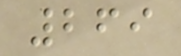269
